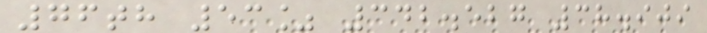76th 53% 342.527 38.909
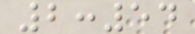2:54
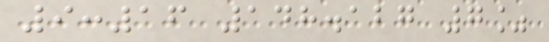9:16 148.127 7%
